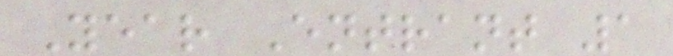Year Entrant 1
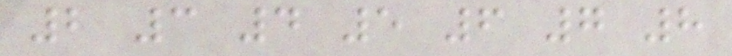2 3 4 5 6 7 8
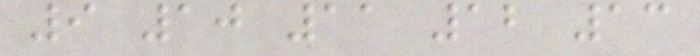9 10 11 12 13
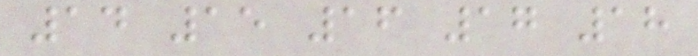14 15 16 17 18
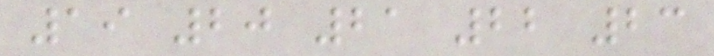19 20 21 22 23
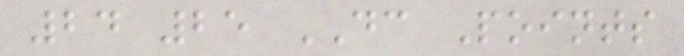24 25 DC Points
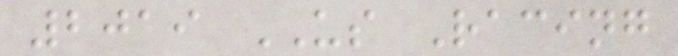2019 US Racing
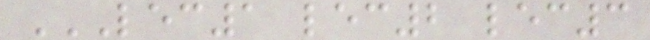LEC1 LEC2 LEC3
